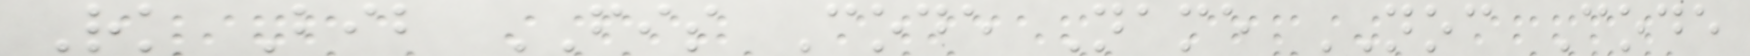Rk Bib FIS Code Name NOC Code
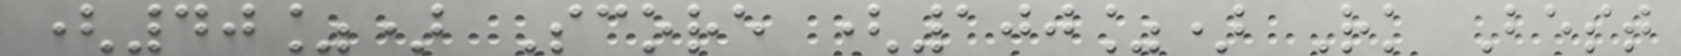(40%) Score (100%) Rk Best
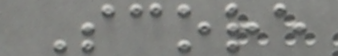Score
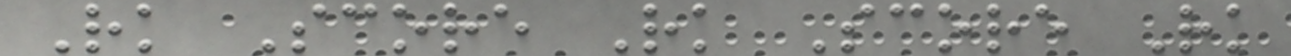Rk Score Rk Score Rk
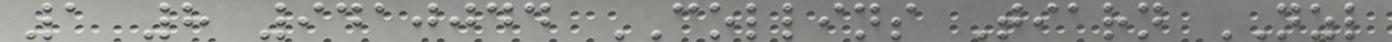1 8 9410044 COLLINS Tiarn NZL
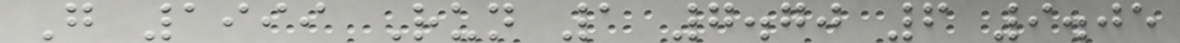G 1999 Run 1 7.70 6 9.05
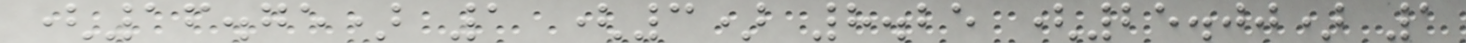(16.75) 1 (3) 8.25 (25.00) 1
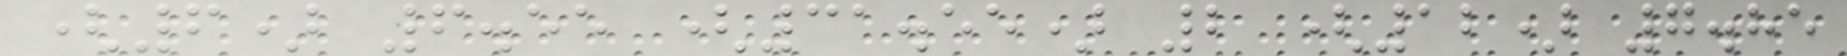(6) 6.55 (31.55) 2 (12) 7.85
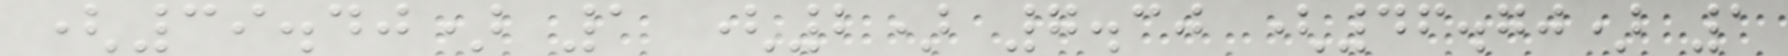(39.40) 1 (2) 7.30 (46.70) 1
